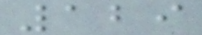129
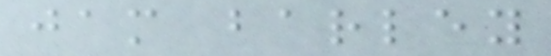jam barley
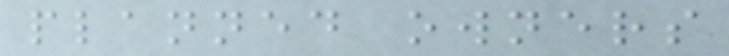planned owners
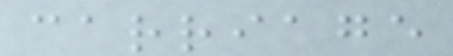carriage
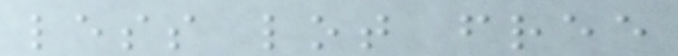less lot free
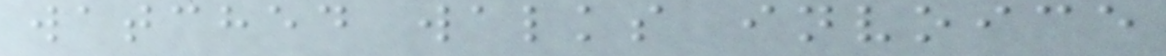watched walks invoice
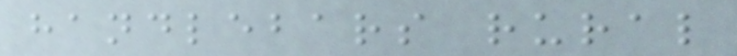handlebars rural
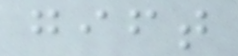gift
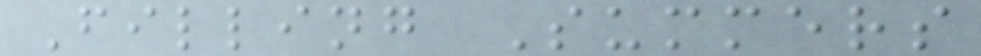Filling Summers
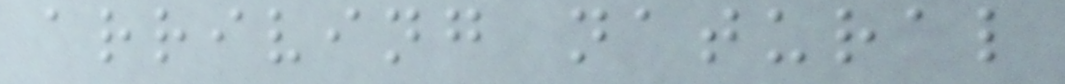arriving natural
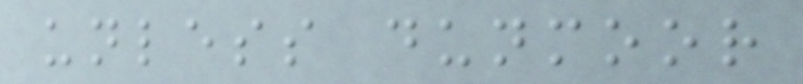unless dunmoor
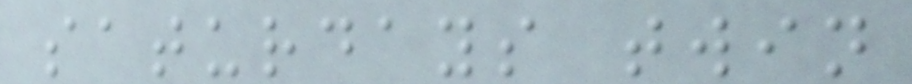saturdays twin
